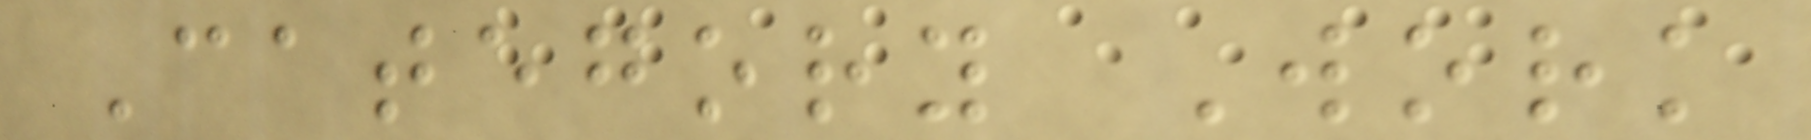Category Work
